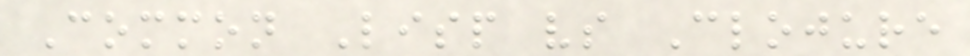Common Lisp vs Clojure
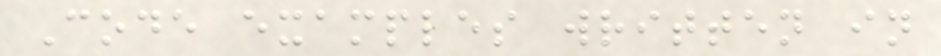Code examples written in
